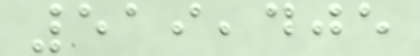519,405
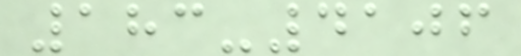183-4106
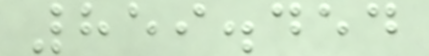859.454
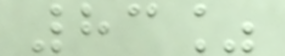83%
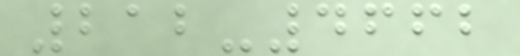212-4662
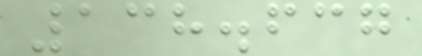138.637
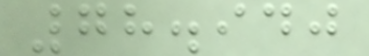78.940
